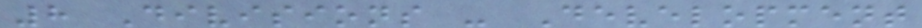8 Divisions - Development
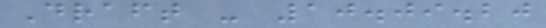Draft - 10.09.20
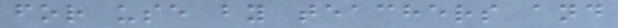for use by teachers and
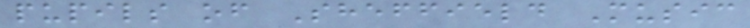pupils of Sheffield Music
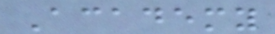Academy
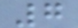7
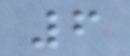6
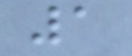1
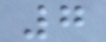7
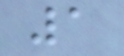1
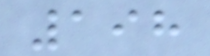198
